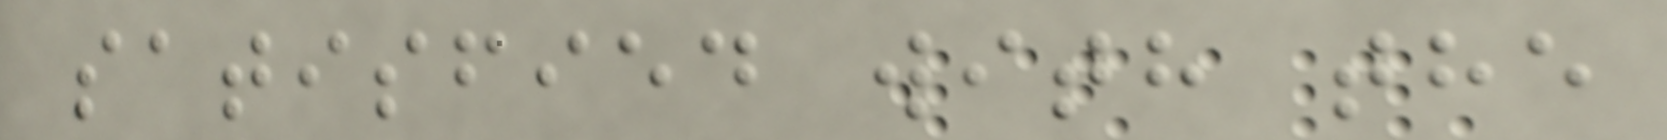satisfied with the
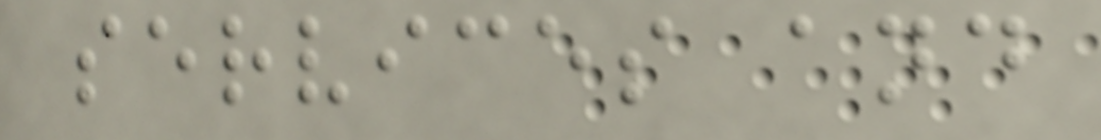services and
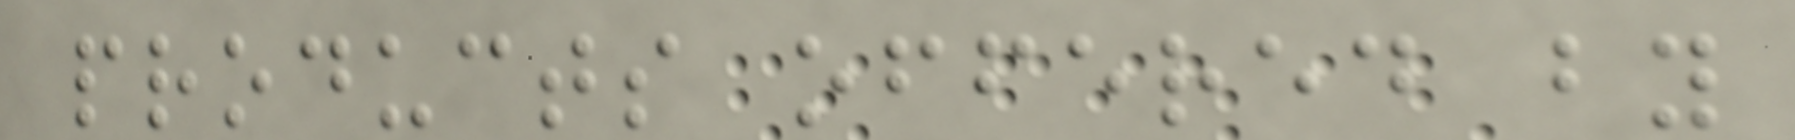products offered by
